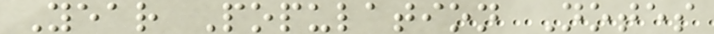Year Population Notes
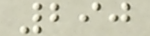290
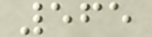565
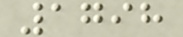1798
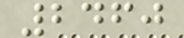2460
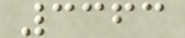3363
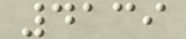4139
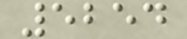5254
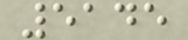5145
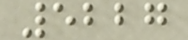5227
